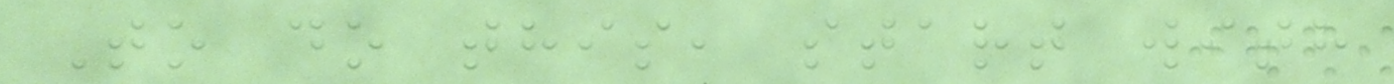To do this, start with
